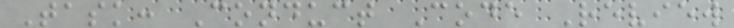Task: Conduct Code Review
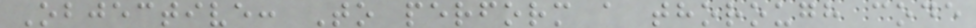Objective: To perform a thorough code
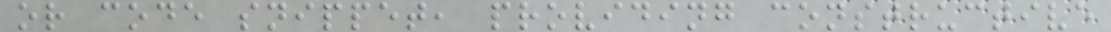or code snippet, providing constructive
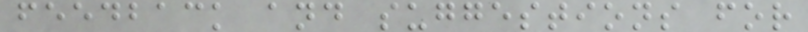feedback and suggestions for
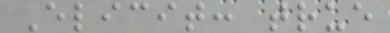Elicit: true
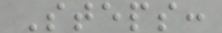Steps:
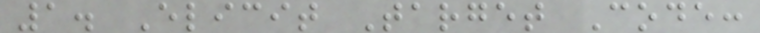1. Elicit Target Code:
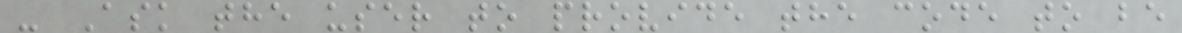- Ask the user to provide the code to be
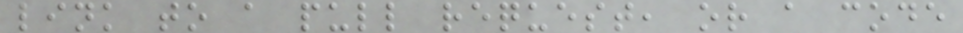link to a pull request, or a code
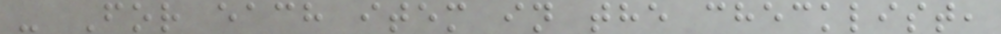- For each item in the checklist,
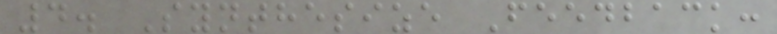4. Synthesize Feedback:
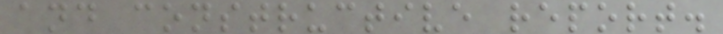and constructive report.
